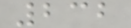232
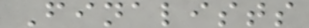Finalists
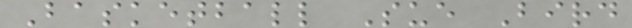Basketball Sue Bird
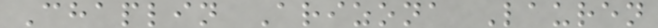Chaplin Arizona Lauren
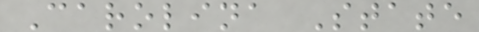Carolina State
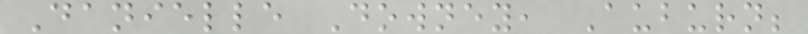Danielle Downey, Auburn;
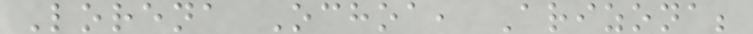Lorena Ochoa, Arizona;
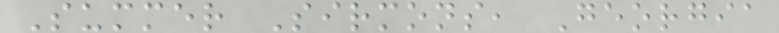Summer Sirmons, Georgia
